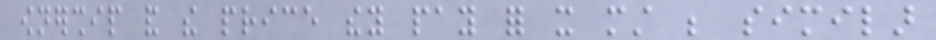ownership and the price they pay for it must be similar
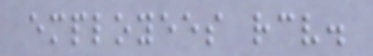employees receive.
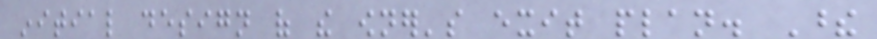initial design of the owner's exit plan. These
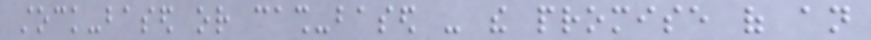stock-based or cash-based - the promise of an
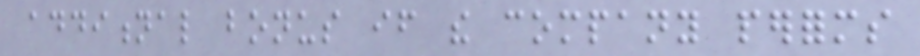additional bonus if the company performs
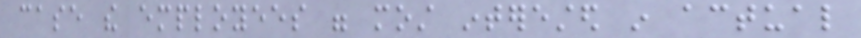case the employees were most interested in actual
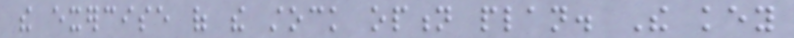the exercise of the stock option plan. The key
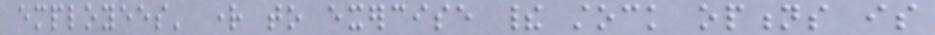employees' right to exercise their stock options is
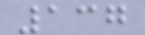137
